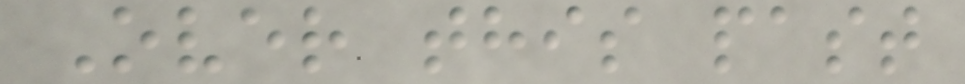Over this past
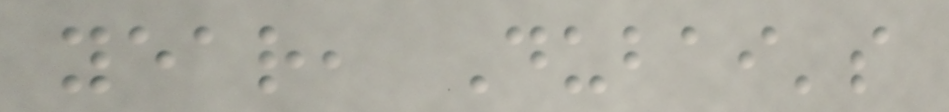year, Dubai's
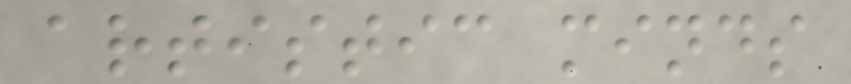artistic minds
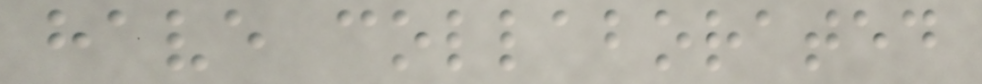have collaborated
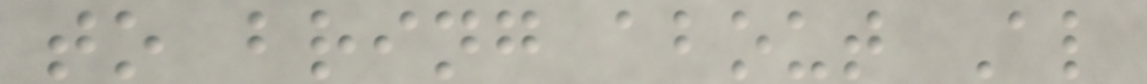to bring about Al
